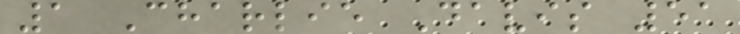1 Charlie Davis 51
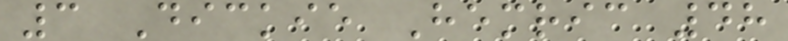3 Dickie Hemric 48
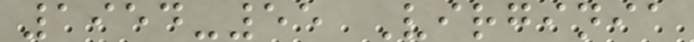1954-55 Virginia
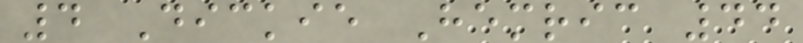4 Dickie Hemric 44
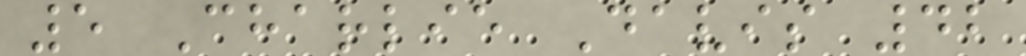5 Charlie Davis 42
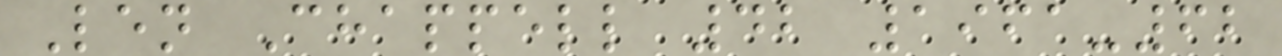Len Chappell 42 1961-62
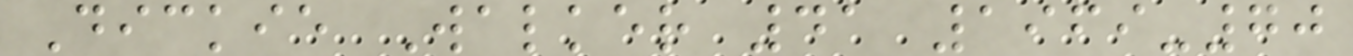Dickie Walker 41 1969-70
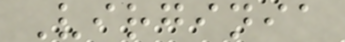Virginia
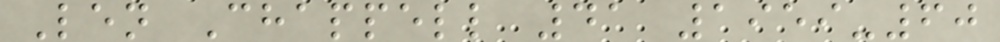Len Chappell 41 1959-60
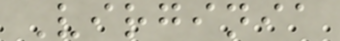Virginia
